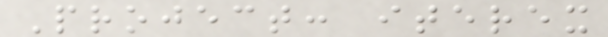Project: iterex
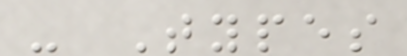- Types
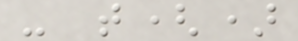- t()
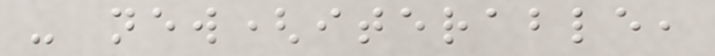- new(iterable,
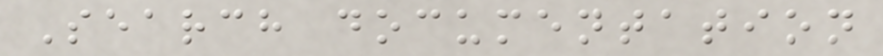Search documentation
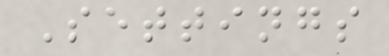Settings
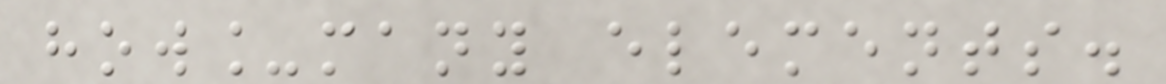how_many elements.
